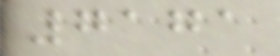7171
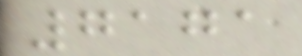7171
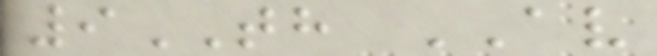9TH AV
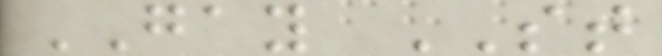GAY ST
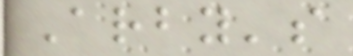Arby's
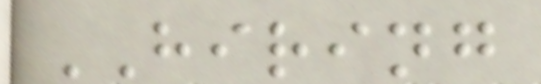HIRING
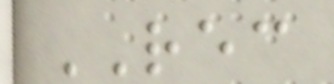REC
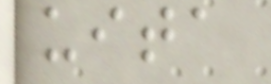uita
